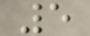5
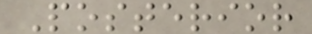Posterior
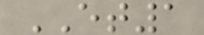ET1
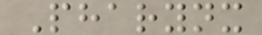Pharynx
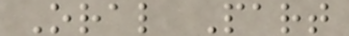Oral Part
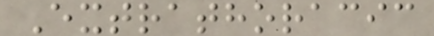Extrathoracic
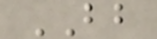BB
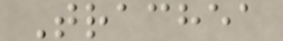Trachea
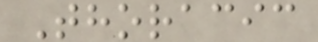Thoracic
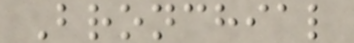Bronchial
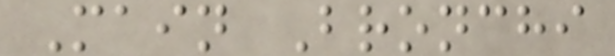Main Bronchi
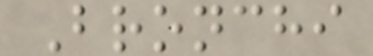Bronchi
